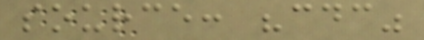source: "cdc"
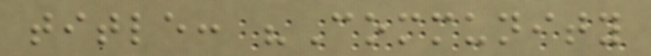title: "Community
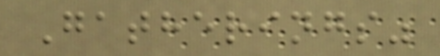Gatherings"
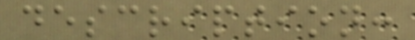description:
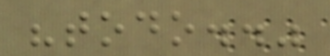"todo.."
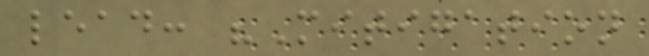lead: "Mitigation
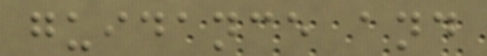guidance and
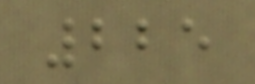225
